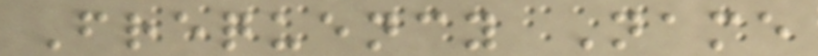Frequency Name
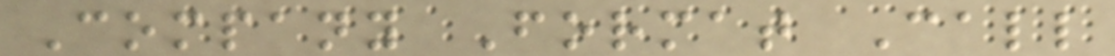Company Format Call
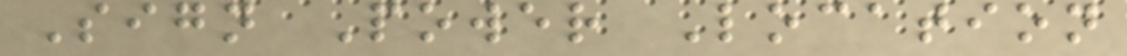Sign Power Location
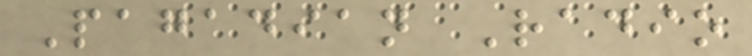Pagadian Radio
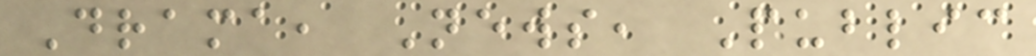Drama, News, Public
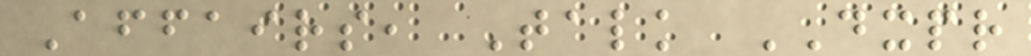Affairs, Talk DXPR
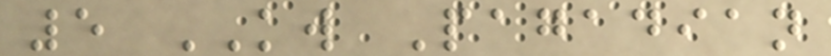5 KW Pagadian
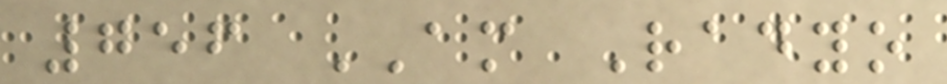756 AM Radyo
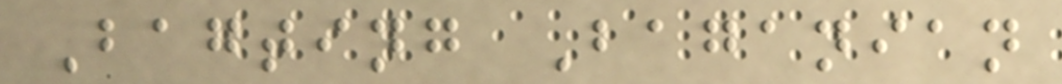Bagting Baganian
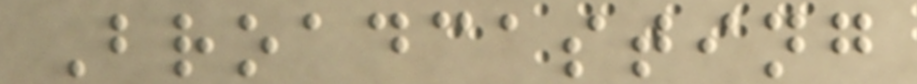Broadcasting
